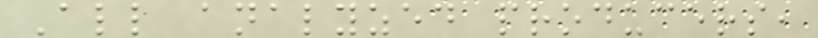All analyzed producers,
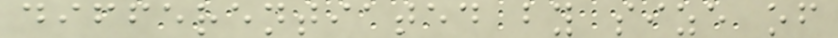differentiated by size of
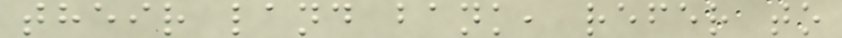their land bank, refer to
